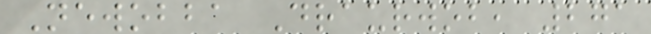Newobba Draurwob, 271
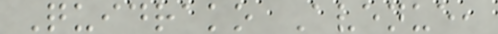Quidrako Avenue,
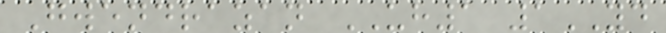Gwendrazan UH1 1YD
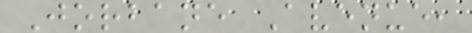Jorbane Avenue,
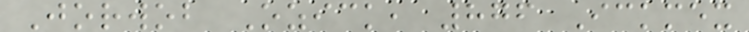Jorwob Ozick, 876 Ickmex
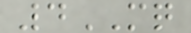4MQ
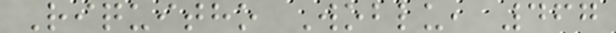Riquitho Woblu, 467
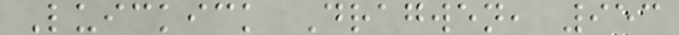Luickick Dragwen, 953
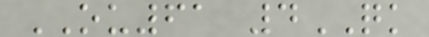OU61 4QK
